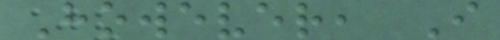However, I
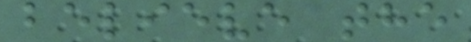believe the
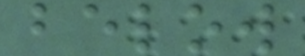below
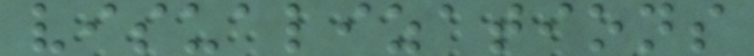visualizations
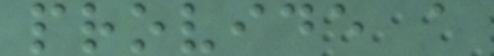provide a
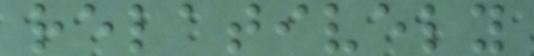relatively
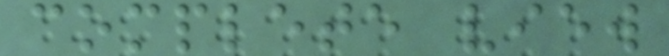complete view
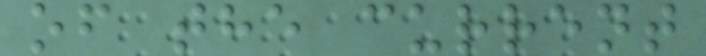of the current
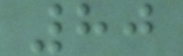80
